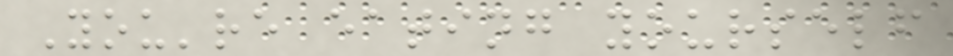You're eating yourself
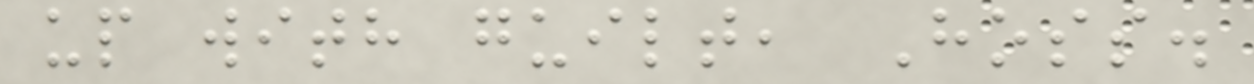up with guilt, Hoss.
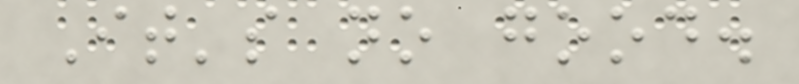It's no good.
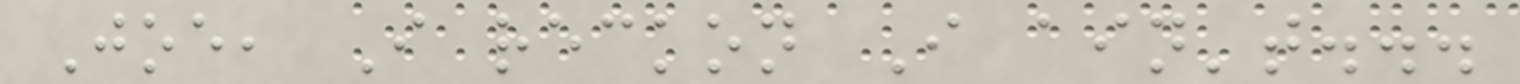Joe, I reckon I ain't...
